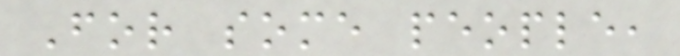For some people,
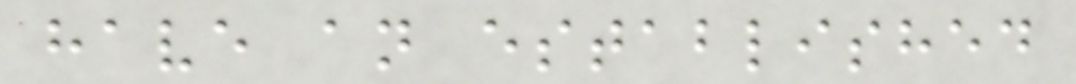have an established
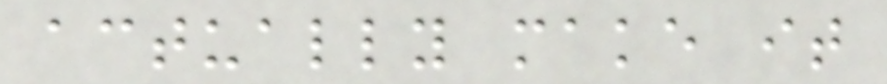actually make it
